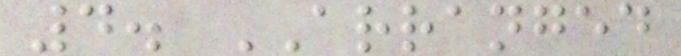4. ARRANGED
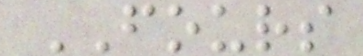FOURS
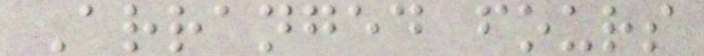Arranged fours
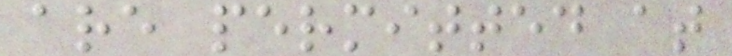are permitted at
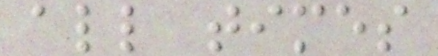all times
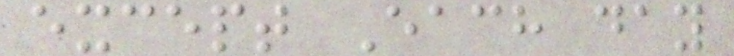except Each day
